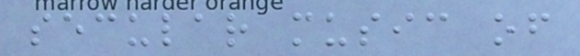secular music of
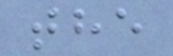the
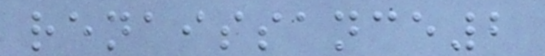renaissance2
